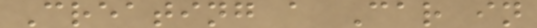Creating a Car in
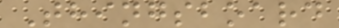Thingsboard
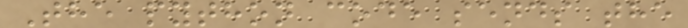The python code sends the
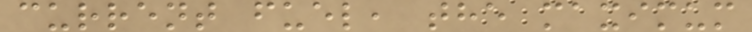current fuel, the maximum
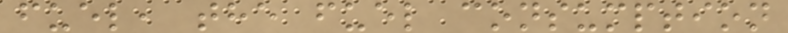fuel, the fuel consumption
